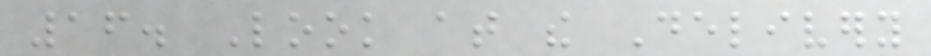16. Look at the Delivery
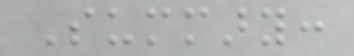Summary:
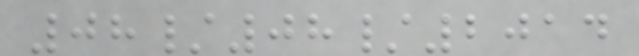08/08/2014
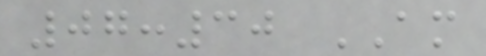07:30 AM
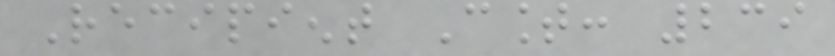Recipient Count: 239
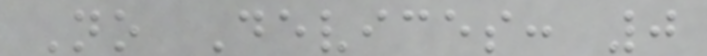No Devices: 0
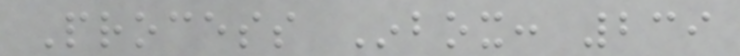Process Inbox: 239
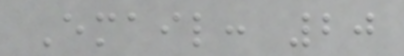Email: 20
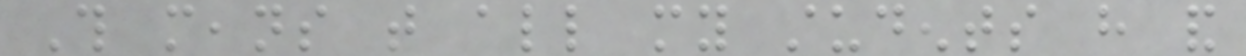This means that all my students have and
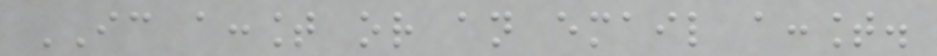IC account or an email account.
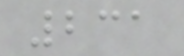231
